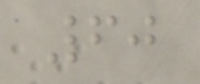60
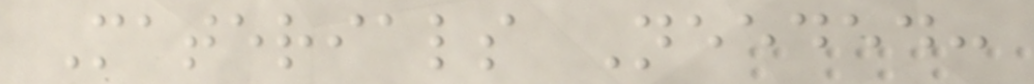Materials Needed:
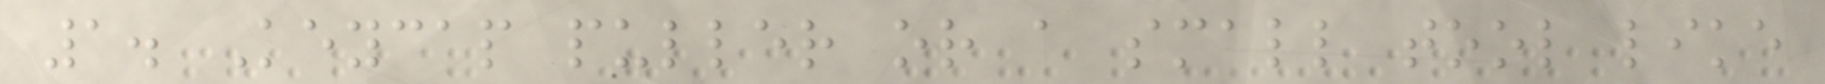1. Keycap puller or a small tool like
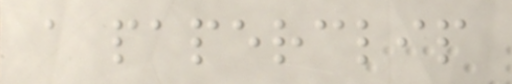a paperclip
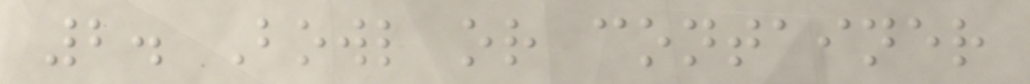2. Bowl or container
